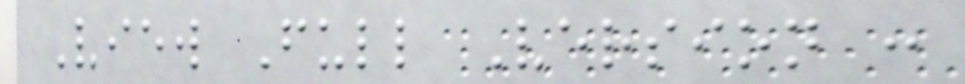View Full Version :
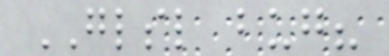GLSL bug?
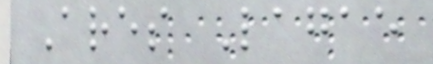Ares Lagae
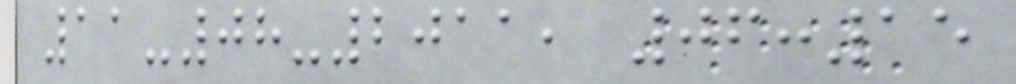11-08-2011, 06:15
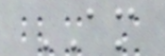AM
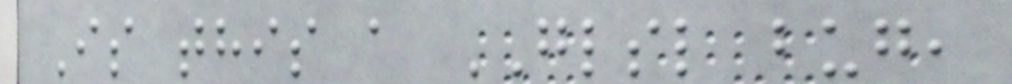Is this a GLSL bug,
